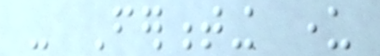- Fermenting under
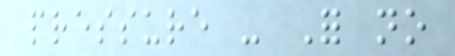pressure - For no
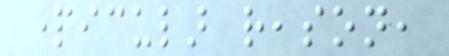particular reason,
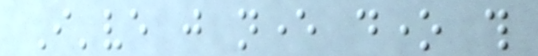I've just never done this
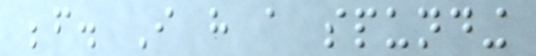before. I have a spunding
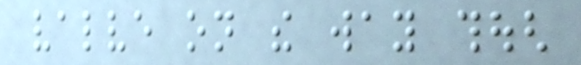valve on the way though
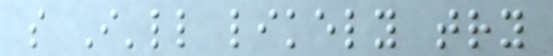so I'll likely try
